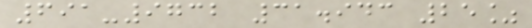691-9732 31.943 25%
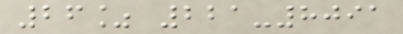26% 221-8091
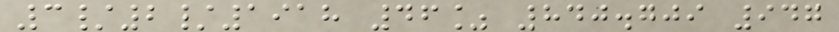3/2/1918 46% 840.709 947
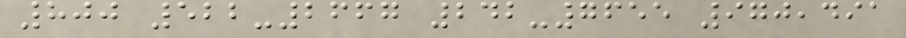800 522-2667 242-7655 970,491
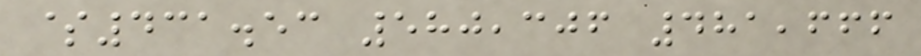$431.53 580,306 481,666
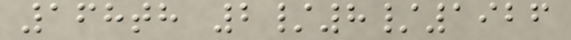168th 2/8/1926
